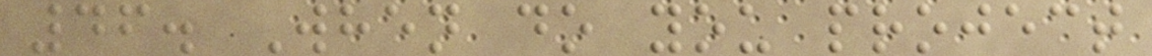46. When do you project
